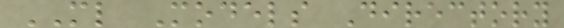ML Models Directory
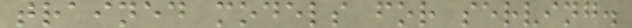trained models for serving.
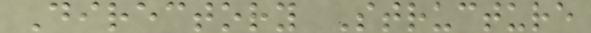Directory Structure
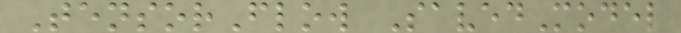TensorFlow SavedModel
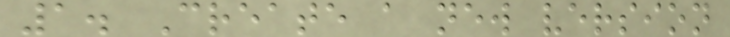1. Create a new version
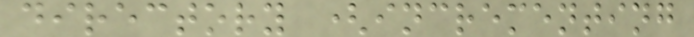directory (incrementing
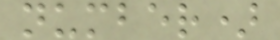number)
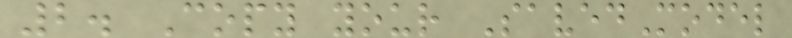2. Copy your SavedModel
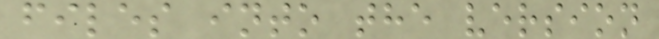files into the version
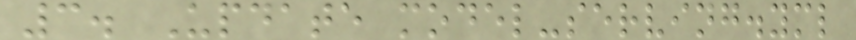3. Update model-serving.yml
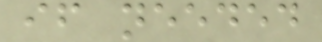if needed
